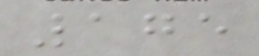175
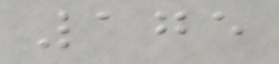175
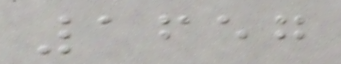1657
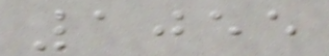1055
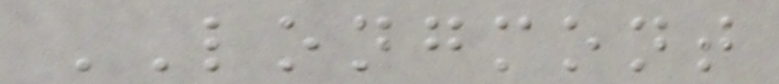LONGMONT
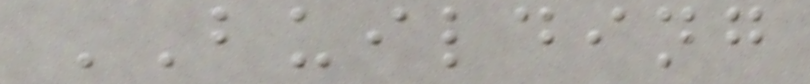BUILDING
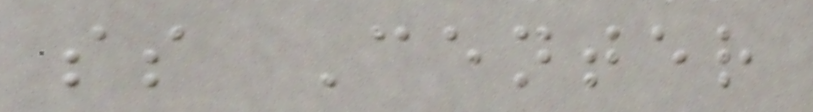ss Center
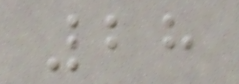28
